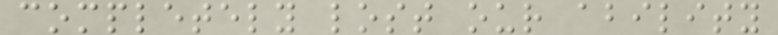completely lost our ability
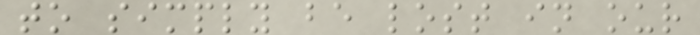to simply be lost in our
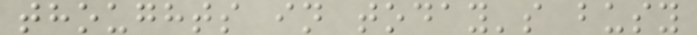thoughts in today's busy
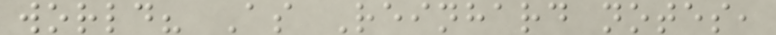world? As Reinhard notes,
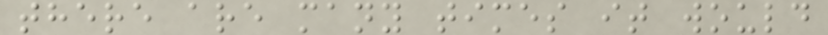there are many times it would
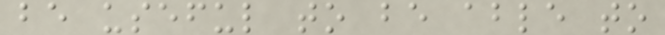be useful to be able to
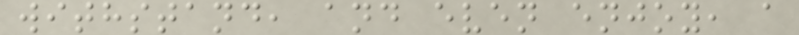withstand, and even enjoy, a
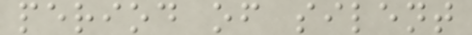period of silent
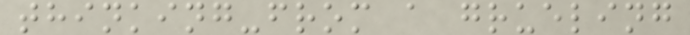thinking-from a grueling
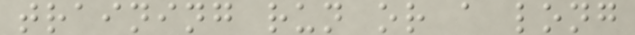training run or a long
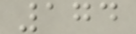174
